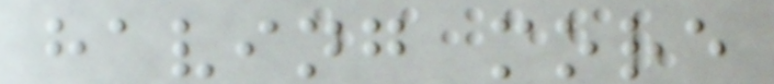having more
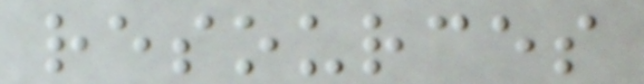resources
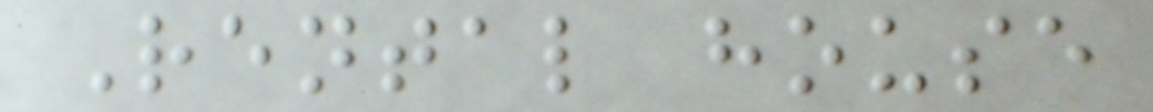Rental house
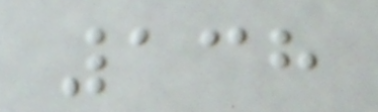138
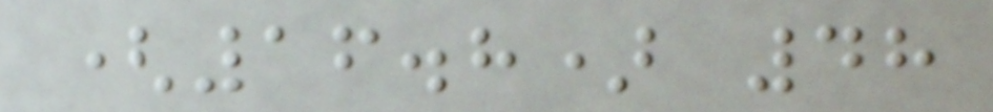(16.8) 48
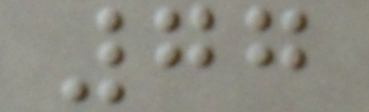77
